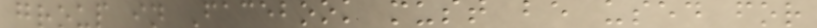group in Facebook must be used for
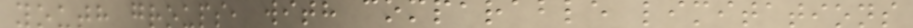youth groups, with comparable limitations
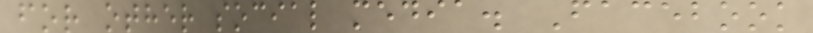for other social media. Facebook
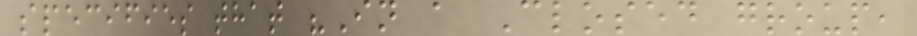specifies that "In a Closed group,
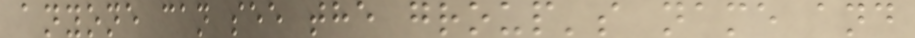anyone can see the group's name and
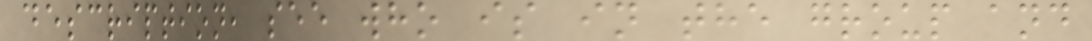description, see who is in the group and
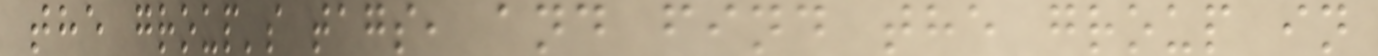the group's tags, and find the group in
